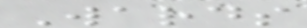Wards
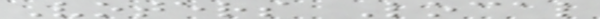Voters Local
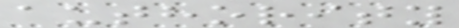authority
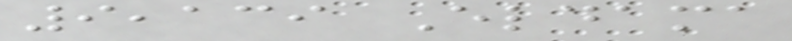9,139 Eldama
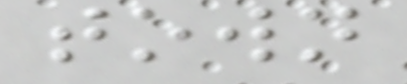town
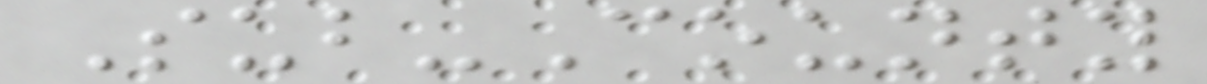Sub-County
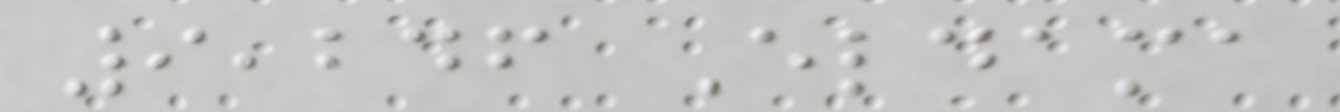9,246 Eldama
